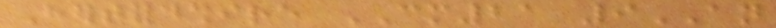Hertfordshire CM21 9AN
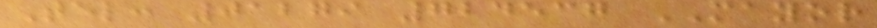Tel: 01279 724537 MAYOR
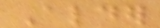Alder
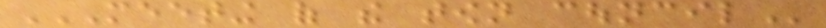MEETING OF THE TOWN COUNCIL
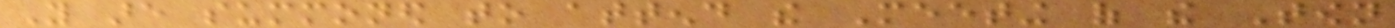You are summoned to attend the Meeting of the Town
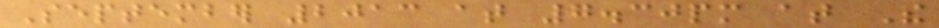September 2013 at 7.30pm at The
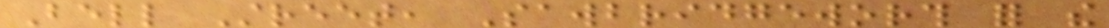Bell Street, Sawbridgeworth for the
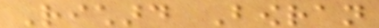Richard Bowran
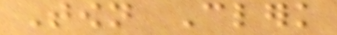Town Clerk
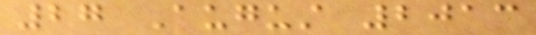27 August 2013
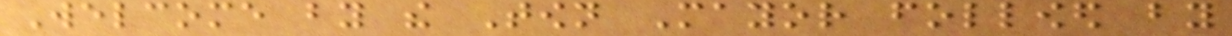Welcome by the Town Mayor followed by
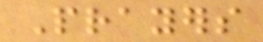Prayers
